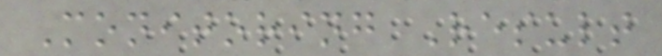Monitoring Result
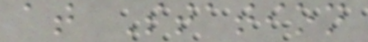at Station
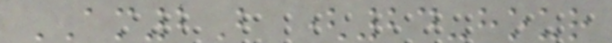AM2B (24-hour
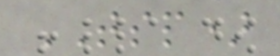TSP)
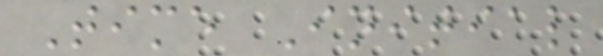Time Initial
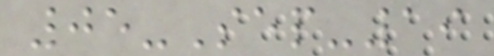05-Sep-19
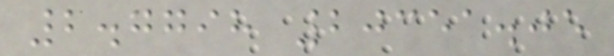2.7798 20351.05
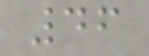46
